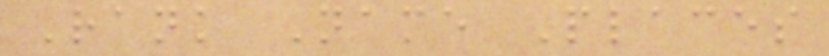Rank Name Places
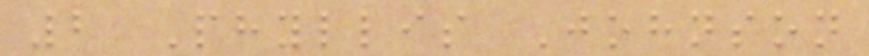2 Phyllis Johnson
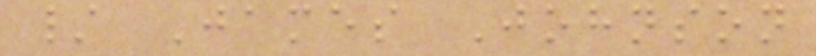/ James Johnson
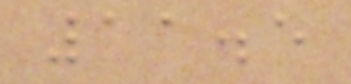11.5
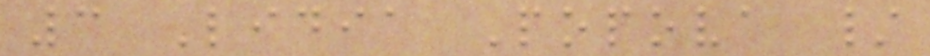3 Lidia Popova /
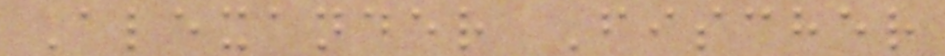Alexander Fischer
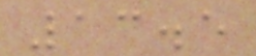13.5
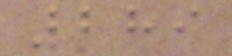289
